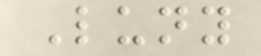Luny
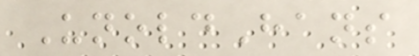UnoldHans
